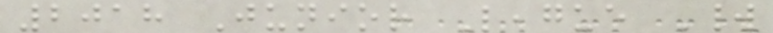2018 Junior League World
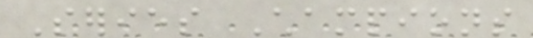Series Champions
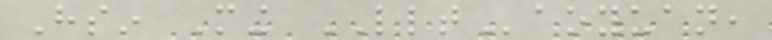Hsin Ming LLTaoyuan,
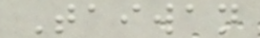Taiwan
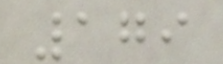179
